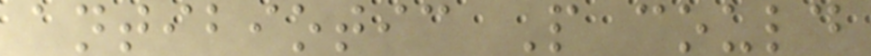antibiotic P could
